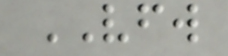VFW
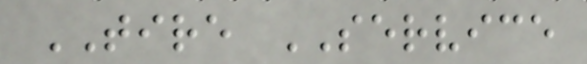TIRE SERVICE
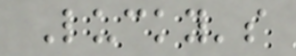Lucky's
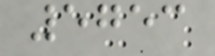5753
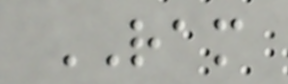RAM
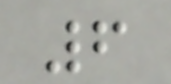6
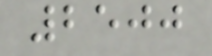2500
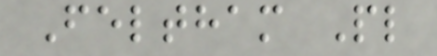Feltham Pl
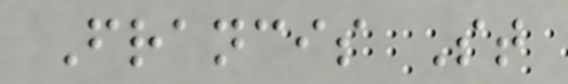Francis St
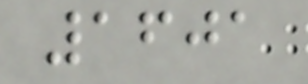1601
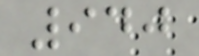940
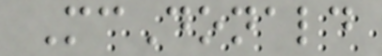McDonald
